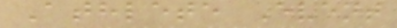Athlete Event
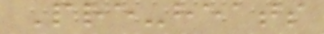Pre-heats
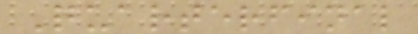Quarterfinal
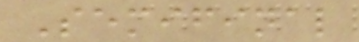Semifinal
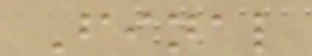Final
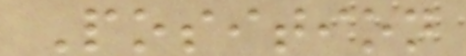Position
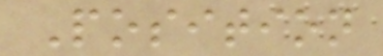Position
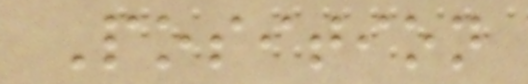Position
